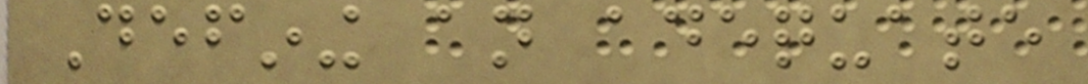Defining an adequate
